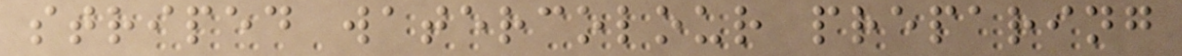striped watercolour preparing
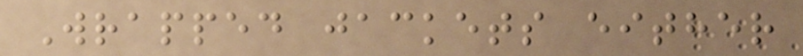Wrapped jackets either
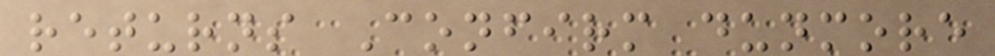returns Confirm dunmore
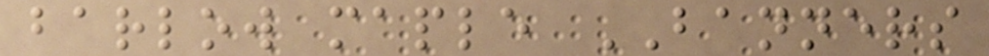barlow maple BANNERS
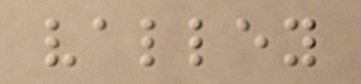valley
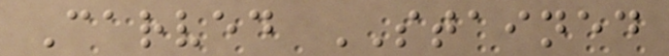Carved STAINED
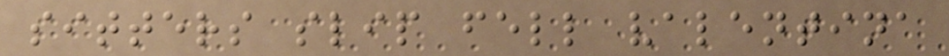sitters slip fell valentina
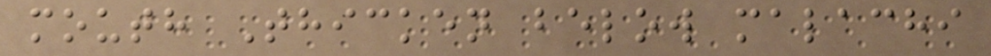mouth Thicken below malachi
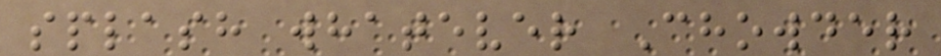splash whatever Chowder
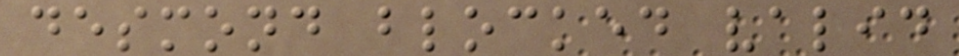desmond blocked valid
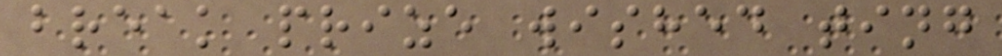break prize wished ting
